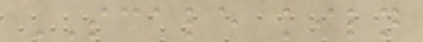SCALE kiln
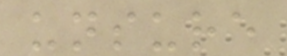unsure
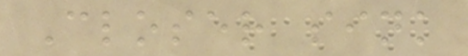Closer sink
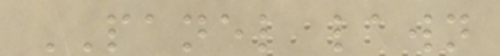PANEL lawn
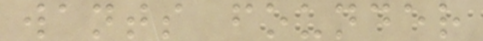wants founder
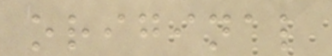original
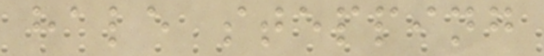hale stepping
